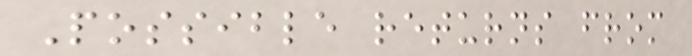Possible returns from
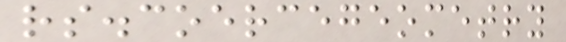rs.coercegeometry
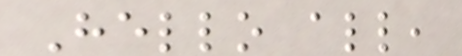Hello all,
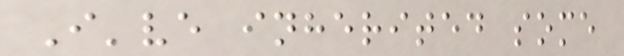I've inherited some
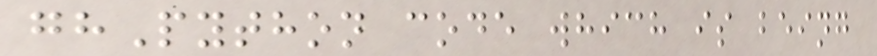ghPython code which is being
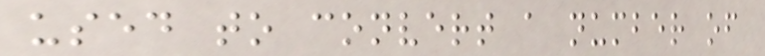used to convert a number of
